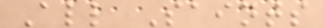All Saints
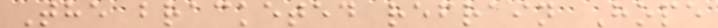The bracketed refrain Hope
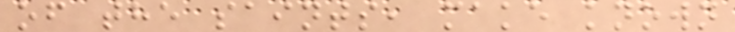of the saints, make known
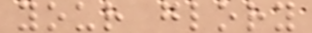your glory
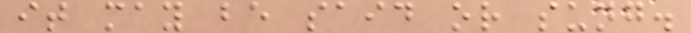it may be said or sung.
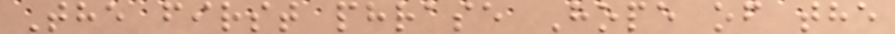The first phrase Hope of the
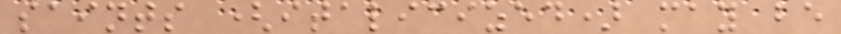saints (italicized) may be
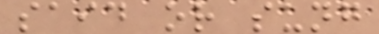said or sung
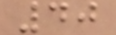40
